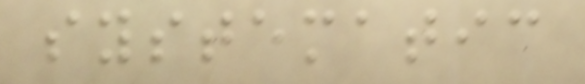systematic
